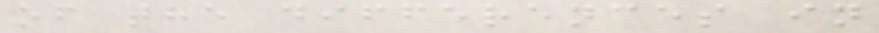of the differences in
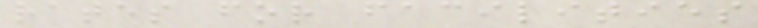rates for facilities
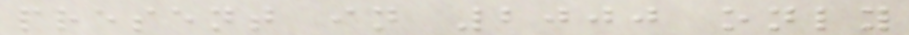present in 2000 only
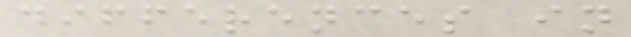differences in
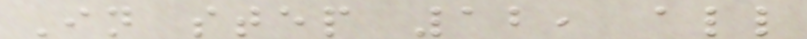In step 12, all
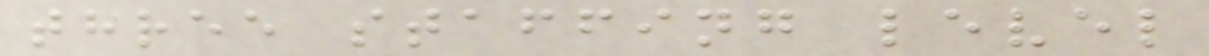three staffing level
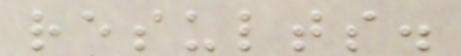results.
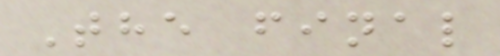The final
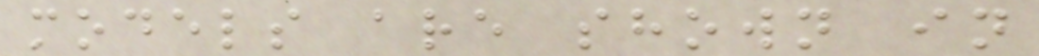models are shown in
